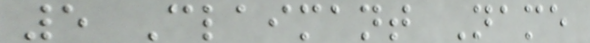5 Claimant Name
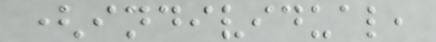(individual,
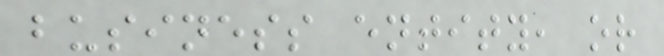business entity, or
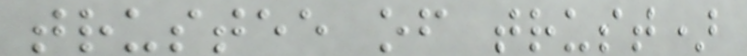trustee of trust)
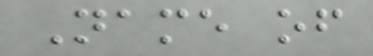Name of
